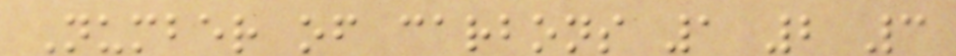Number of carbons 1 2 3
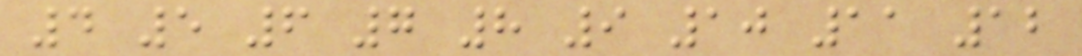4 5 6 7 8 9 10 11 12
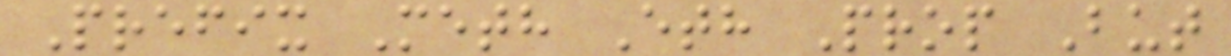Prefix Meth Eth Prop But
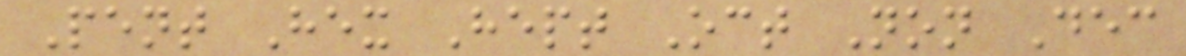Pent Hex Hept Oct Non Dec
